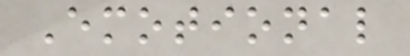Emotional
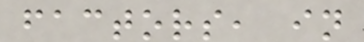factors, in
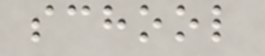school
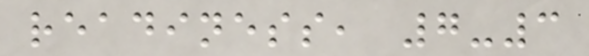readiness, 7-3
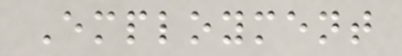Employment
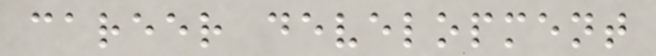career development
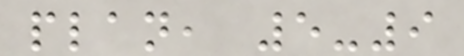plan, 5-9
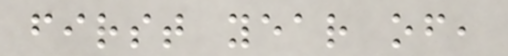first year of,
